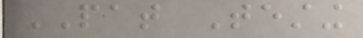PAT Testing
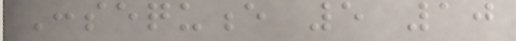Consequence 5 10
